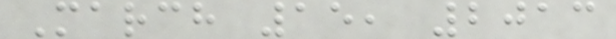March 15, 2013
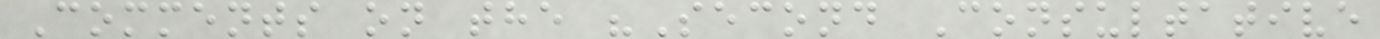Comments on the "Second Consultative
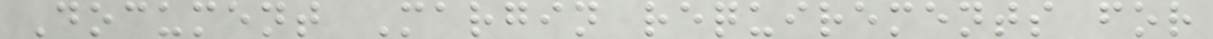Document Margin requirements for
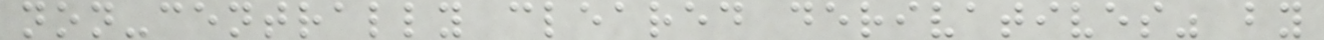non-centrally cleared derivatives" by
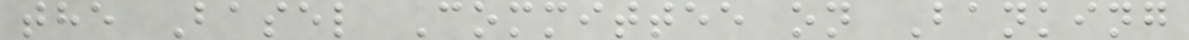the Basel Committee on Banking
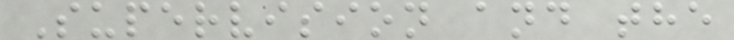Supervision and the
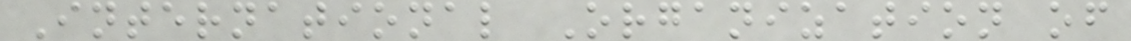International Organization of
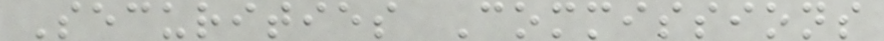Securities Commissions
